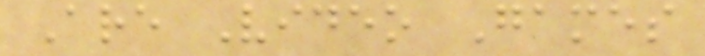Are Video Games
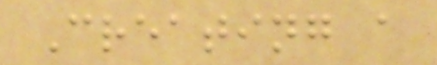Creating a
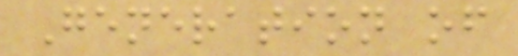Generation of
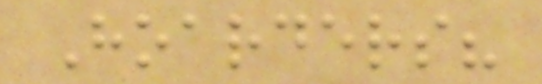Hoarders?
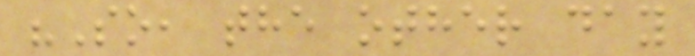"So, the other day
